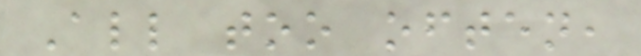All too often,
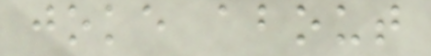joke about
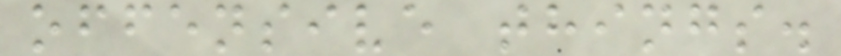offensive things.
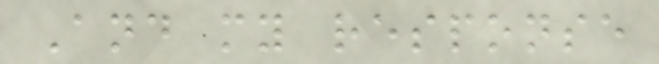And my response
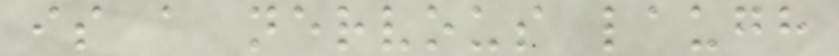is a nervous laugh
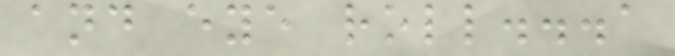and eye roll...a
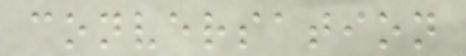conversation
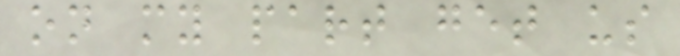on my part get us
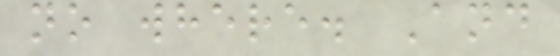no where. And
